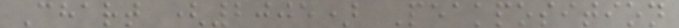Chart (2005) Peakposition
